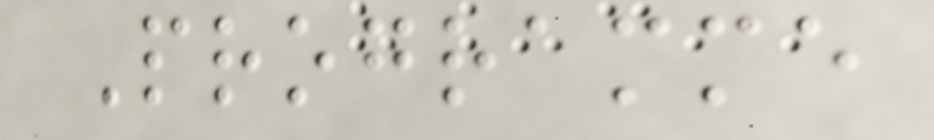Programme
